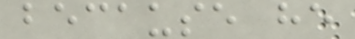because he
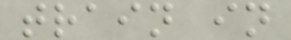train in
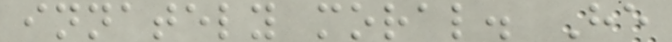innately moral. He
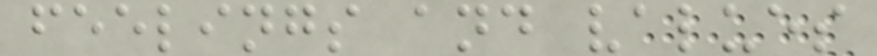feelings and values
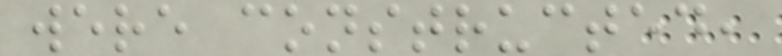were constructed,
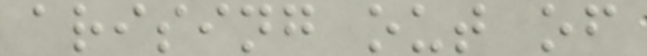arising out of
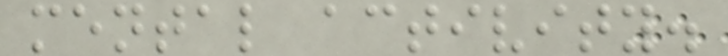mental activity.
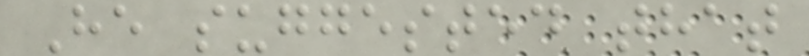He suggested that
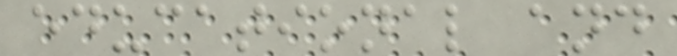educational and
